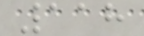118
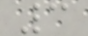3
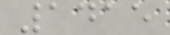1415
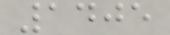1405
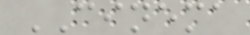CINEMA
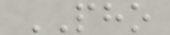PHO
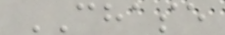CHASE
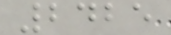2425
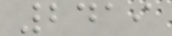2419
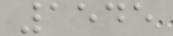1545
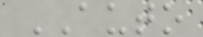AUTO
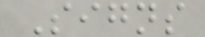Signs
